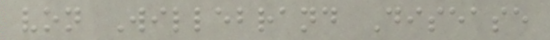von Willebrand Disease
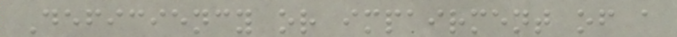Deficiency or impairment of a
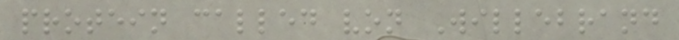protein called von Willebrand
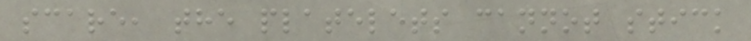scare, the platelets cannot stick
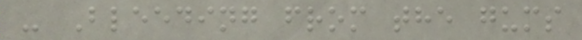- Bleeding from the gums
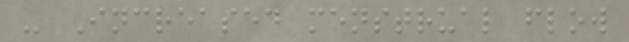- Increased menstrual flow
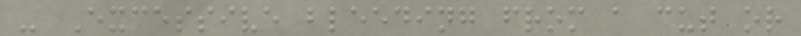- Excessive bleeding from a cut or
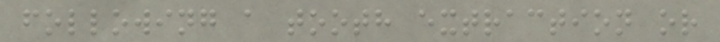following a tooth extraction or
